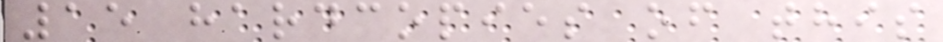15 hardcopies of this
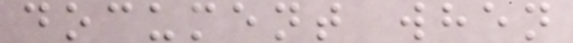document when
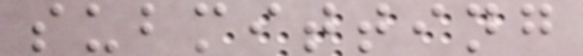submitting
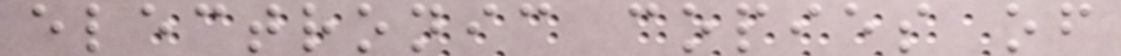electronic copies of
